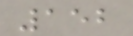152
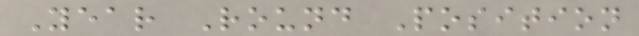Year Round Position
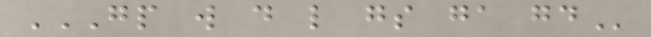GP W D L GS GA GD
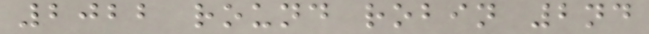2022 round robin 2nd
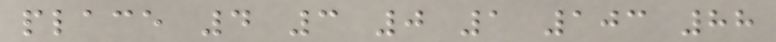place 4 3 0 1 103 88
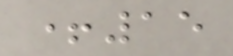+15
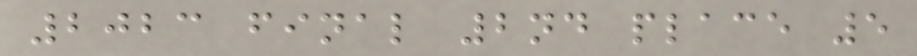2023 final 2nd place 5
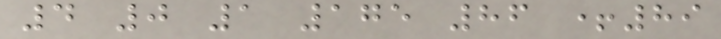4 0 1 175 86 +89
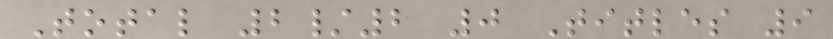Total 2/2 0 Titles 9
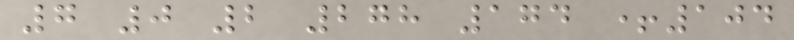7 0 2 278 174 +104
